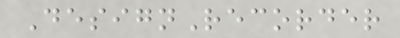DesignRecorder
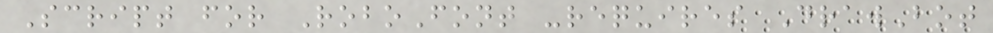Script for RoboFont -requires DrawBot
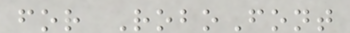for RoboFont
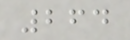264
